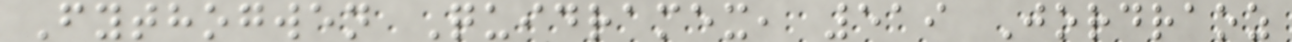Fythogwen Quidramex, 519 Jordraoz
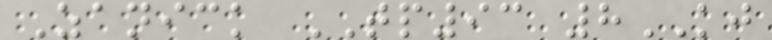Zanick TP93 8KJ
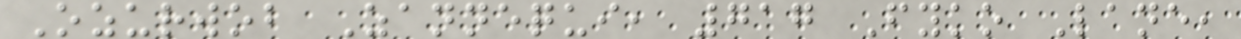Ozurwob Zannequi, 717 Fyko Lane,
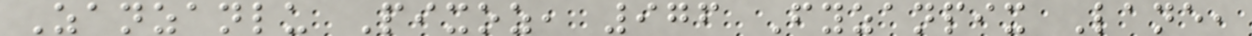Zanzanlu Pixoz, 976 Fyzanpix Lane,
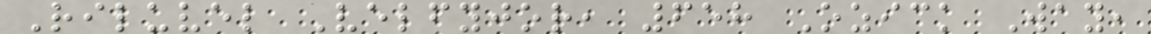Riluvel Velfyjor, 658 Ozick Way,
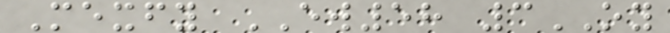Mexfy EW58 3OY
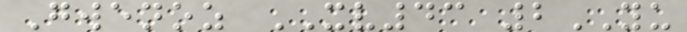Gwenoz XV43 2YU
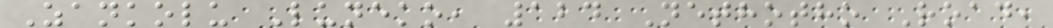Zankolu Luneko, 124 Nethotho Road,
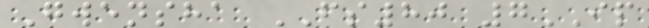Gwensha FS80 7IP
